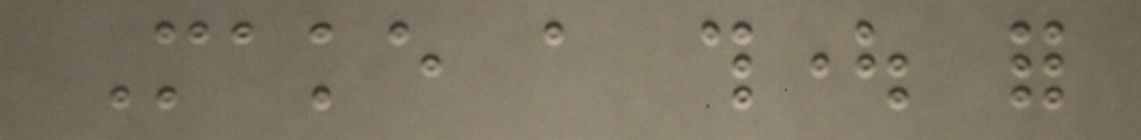Make a thought for
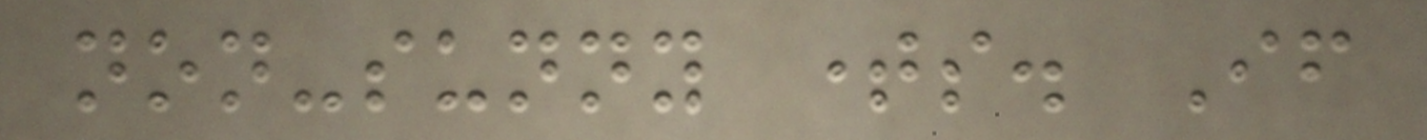non-sunny times. If
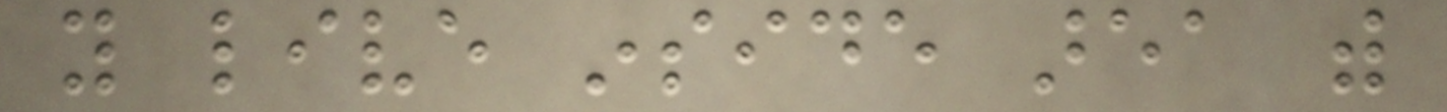you live inside area with
